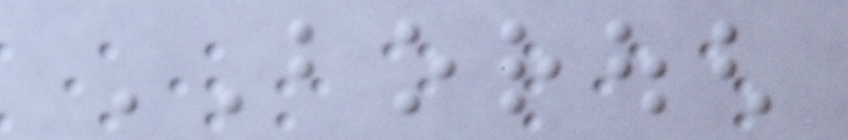BOROUGH
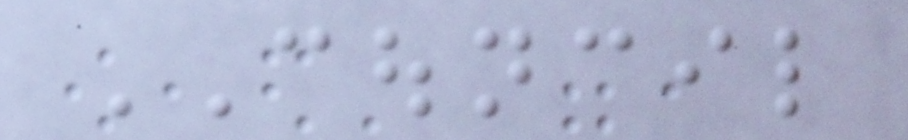COUNCIL
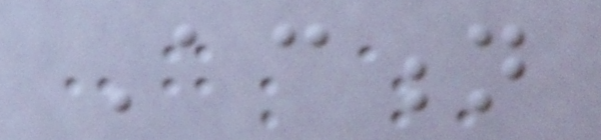Action
